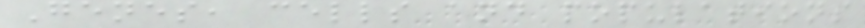Genes, cells and populations
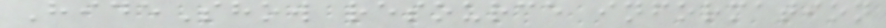HideShow resource information
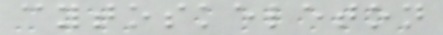cytoskeleton
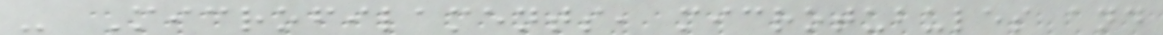- Microfilaments, microtubules and
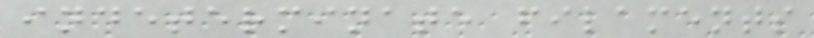indeterminate filaments
